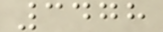3478
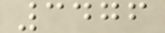3476
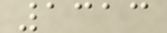1313
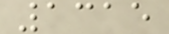1315
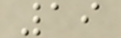19
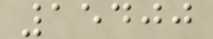15400
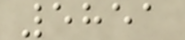5851
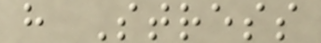h Stress
